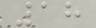18
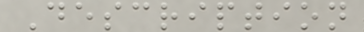Description
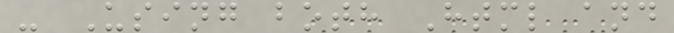- Using both Html and
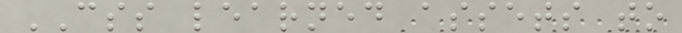CSS learned assets to
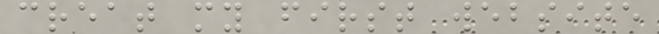creat my first website
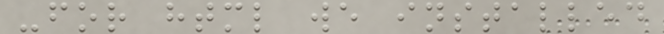-for html we installed
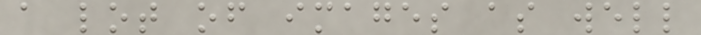a lot of images as well
